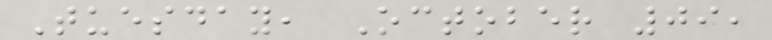Tuesday, October 09,
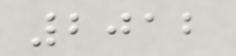2012
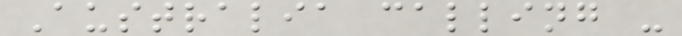Australia calling -
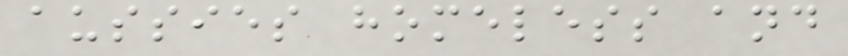aussies homeless and
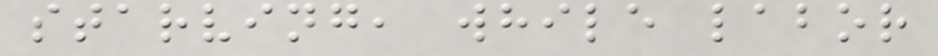starving, while labor
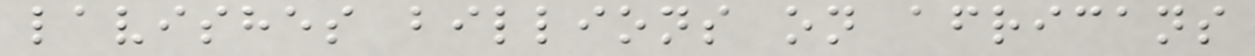lavishes billions on africans
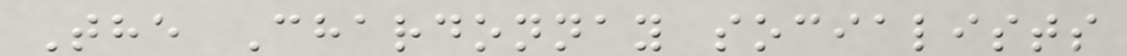The Chardonnay socialists
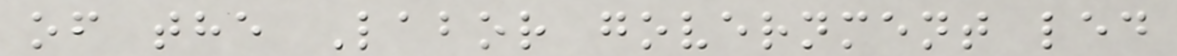of the Labor government led
